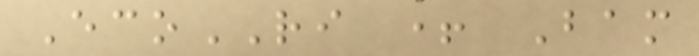EcoRI + Bam
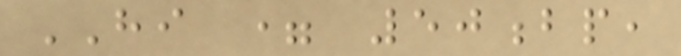HI = 50bp,
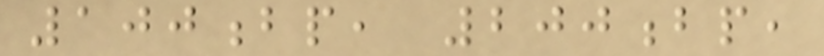100bp, 200bp,
